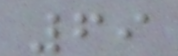69
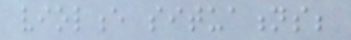violence situations;
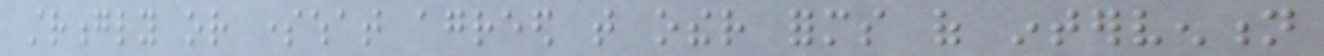strongly or somewhat agreed that other forms of intervention
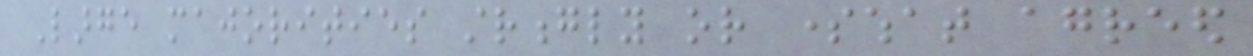Large majorities strongly or somewhat agreed
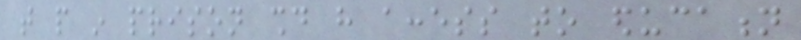that people in prison should have access to education
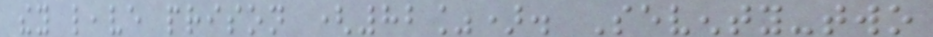they leave prison (82%). Seventy-two
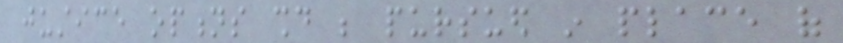justice options should be pursued in place of
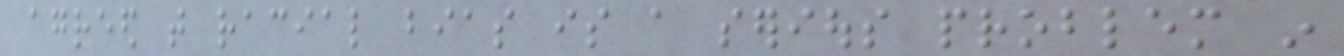agreed that racial bias is a serious problem in
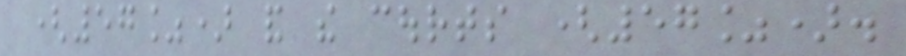(57%) and the courts (57%).
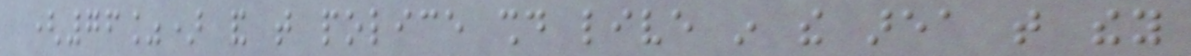(76%) and that police should live in the area that they
